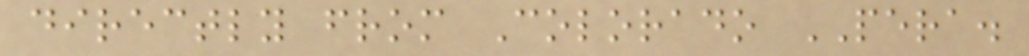directly from Colorado PERA.
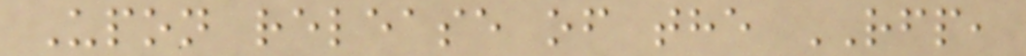Upon release of the RFP,
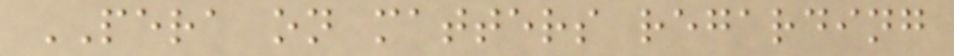PERA on matters regarding
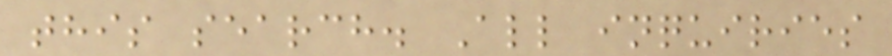this search. All inquiries
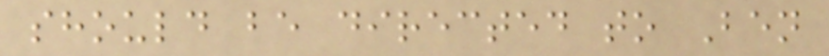should be directed to Ben
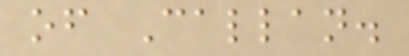of Callan.
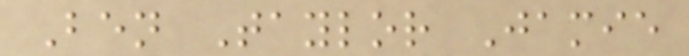Ben Taylor Jamie
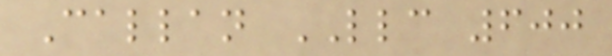Callan LLC 600
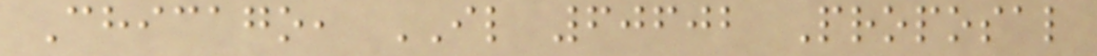Chicago, IL 60602 Proposal
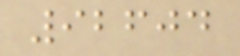92604
